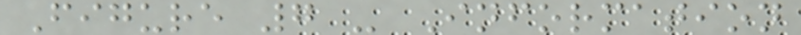Figure 7 - Information
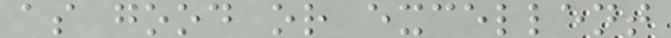as good or excellent
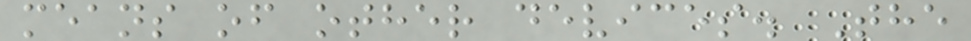means of other devices. The
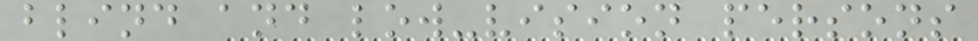blind and low-vision persons
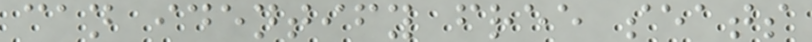can identify free seats
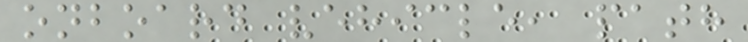onboard vehicle, path
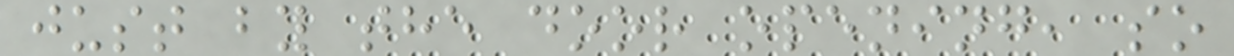just by the door opening, so
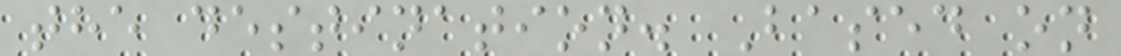the destination. Based on
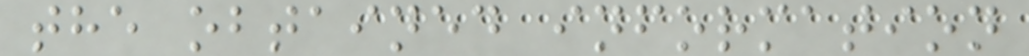the obtained information
